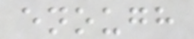enough
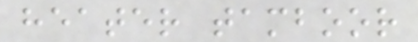heater tamboor
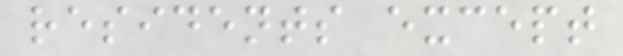residents except
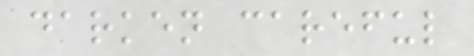darken careful
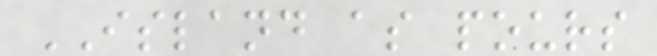ISLAND as pours
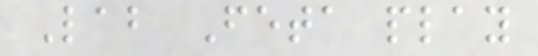Lab Feta play
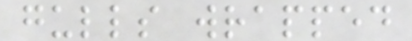gulls wrapped
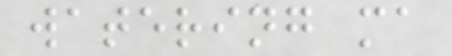watering ma
